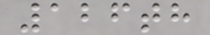126th
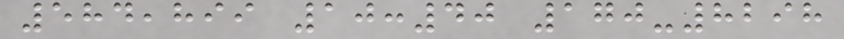584,899 10:40 170-8298
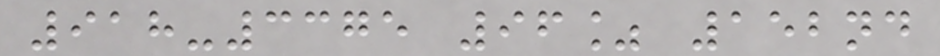918-3375 96% 152nd
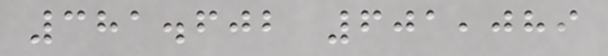381.602 601,089
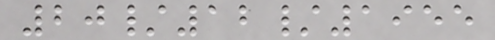20/12/1955
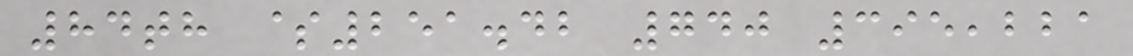84th $251.42 740 395,221
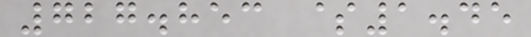727.853 $1.45
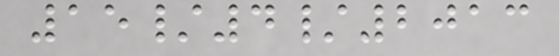15/4/2013
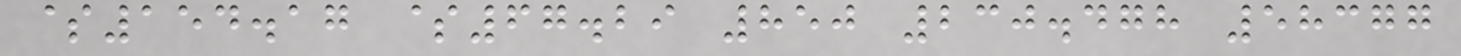$154.17 $67.29 850 230.478 58377
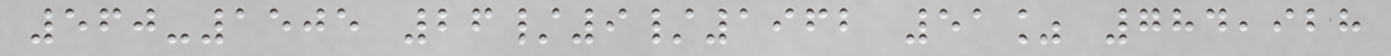560-1505 26/9/1962 51% 784,928
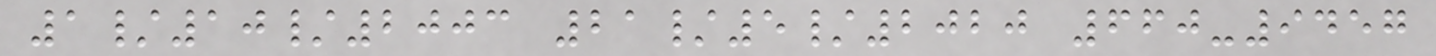1/10/2003 21/5/2020 660-9457
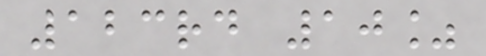123rd 10%
